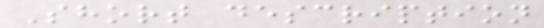Short description
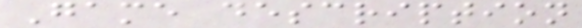Game description
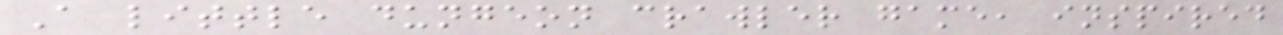A little dungeon crawler game, inspired
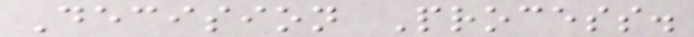Decision Process.
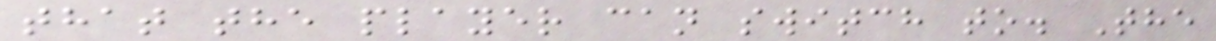that the player can switch to. The
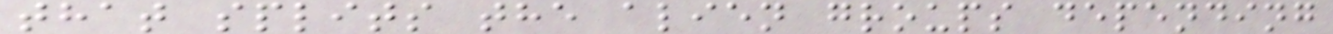that splits the alien groups depending
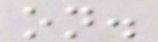on.
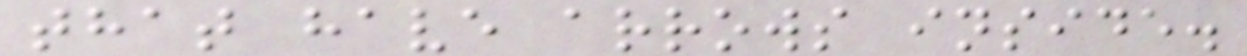that have arrows inside.
